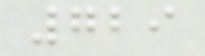729
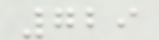729
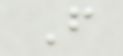F
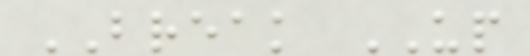BREAK UP
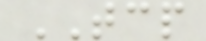TCP
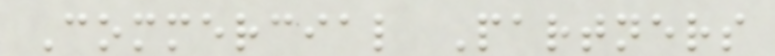Commercial Partners
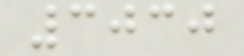3030
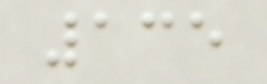135
